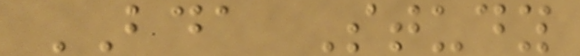BDA Study
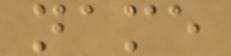name
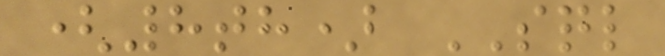(8th) SQL
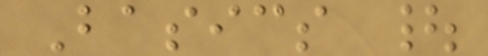Basics |
